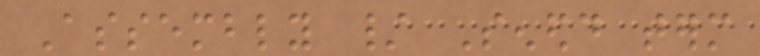Assembly / Senedd term
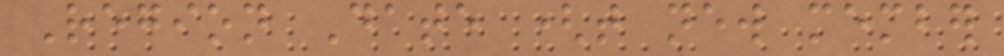Region Date (that new member
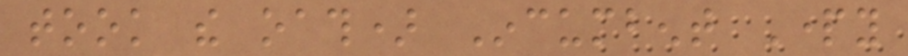took the oath) Incumbent Party
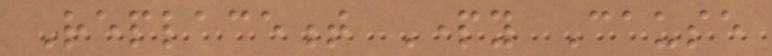Replacement Party Cause
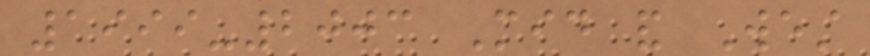1999-2003 Mid and West
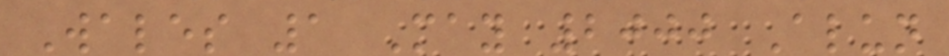Wales 1 May 2000 Alun
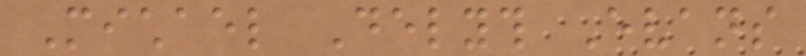Michael Delyth Evans
